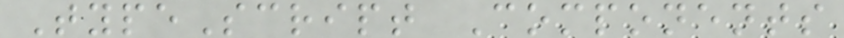TypeScript Components
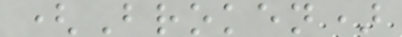(Broken)
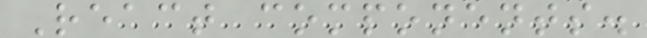React components.
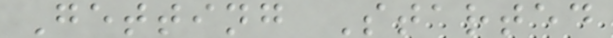Getting Started
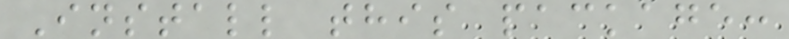Install this package:
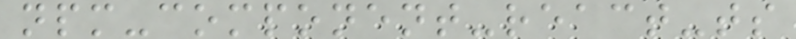npm-component-react-ts
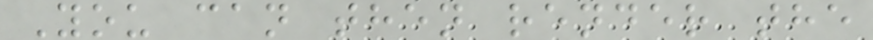You can then render the
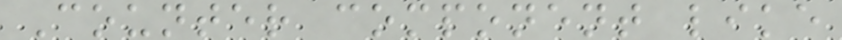Counter component like
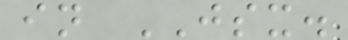in JSX.
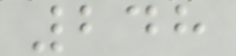248
